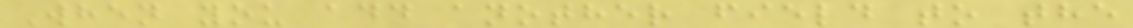When you add another field to the
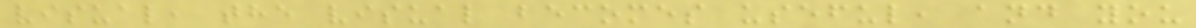visual, the visual becomes useful, and you
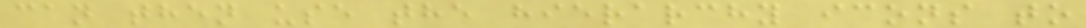can then use the hierarchy icons to
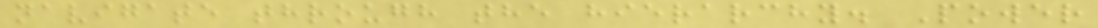navigate through the hierarchy. Power
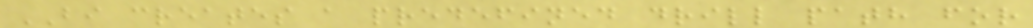BI creates a predefined drill path for
